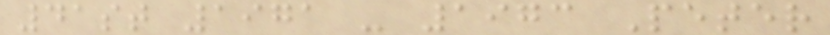41st 1971 - 1973 Peter
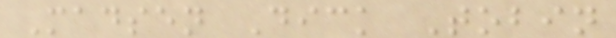Madsen Dick Tobin
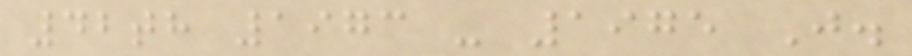42th 1973 - 1975 J.
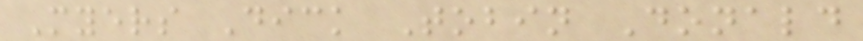Myers Dick Tobin Donald
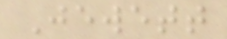Jewett
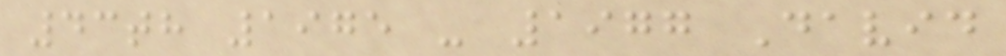43th 1975 - 1977 David
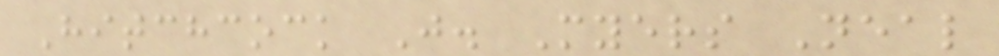Hitchcock J. Myers Neal
